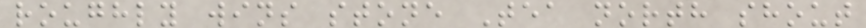roughly wins stone Tea north shout
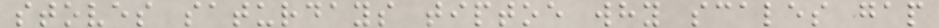stoves saturdays tiptoe why scales gap
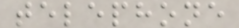telephone
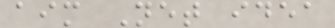aim Net idea
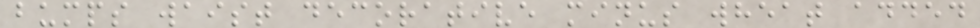bumps waist decorative minus wheat added
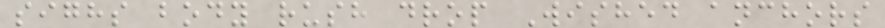sighs body rush drop Wished anchors
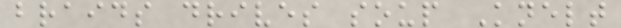braids drives soup Knelt
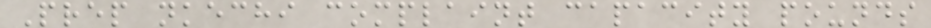Prep nkechi complaint capacity pounds
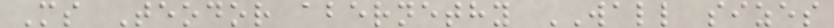Ms Teodor abernethy WALL sizes
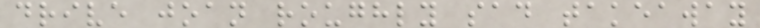drive joan roughly sad takeaway
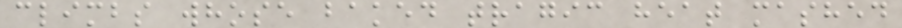climbs whose baked tragic heat mashed
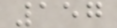157
